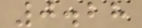0.28
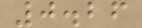0.26
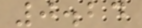0.24
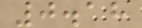0.18
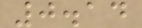0.14
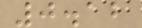0.12
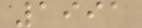1991
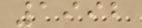1992
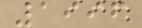1996
